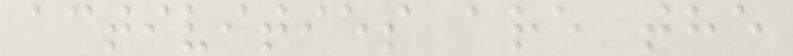activities are the
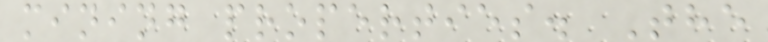mining properties. The
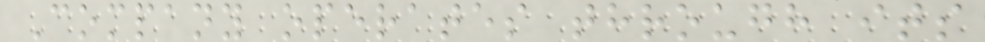Company operates through its
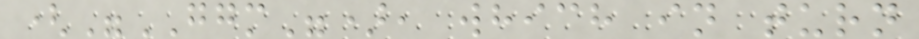("GGM"), which in turn
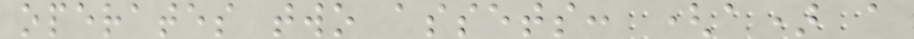operates two assets: (a) a
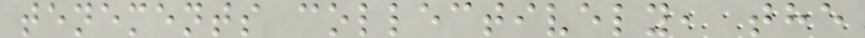tenements collectively, the
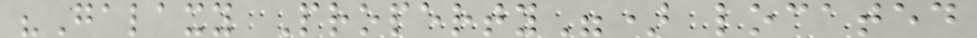"Galaxy Property") located
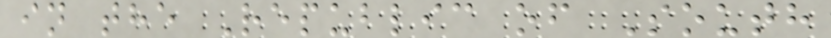in the Republic of South
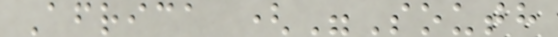Africa ("South
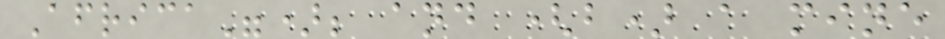Africa"); and (b) a mine
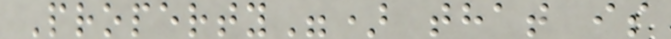Property") that is
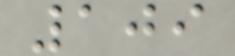109
